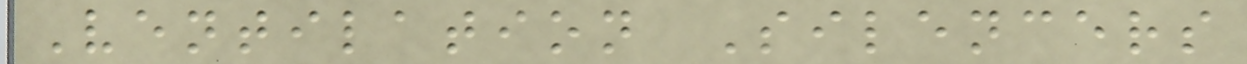Ventilation Silencers
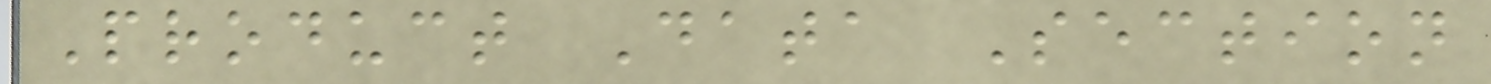Product Data Section
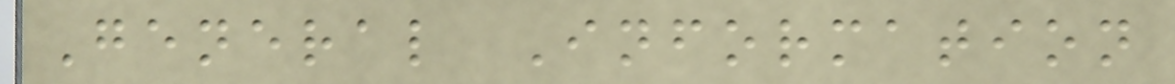General Information
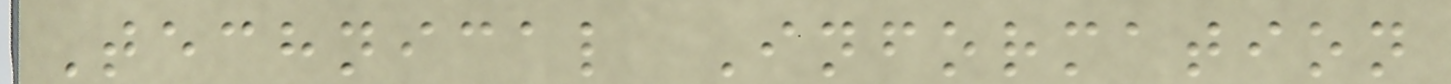Technical Information
